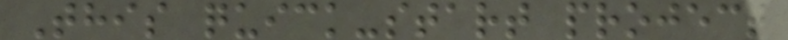This quick-start project
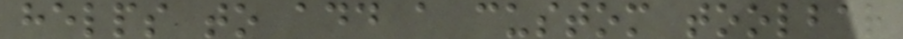helps to add a custom toolbar
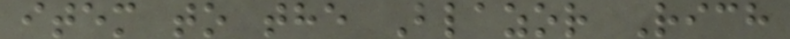item to the Blazor Rich
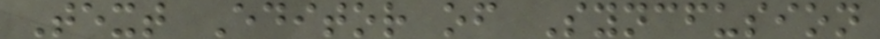Text Editor of Syncfusion
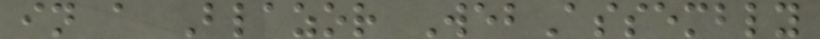in a Blazor WebAssembly
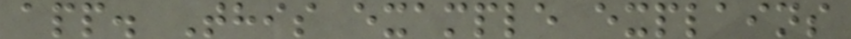app. This example explains
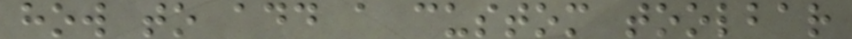how to add a custom toolbar
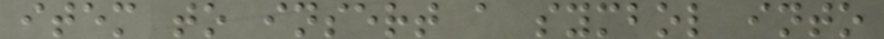item to insert a symbol into
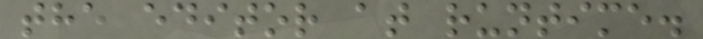the editor at runtime.
